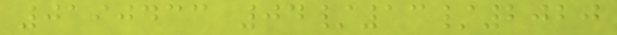0190433 04/13/2020
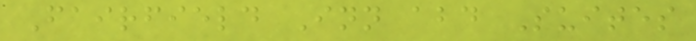Fairfield Inn abd Suites
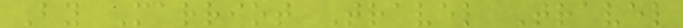By Marriot Travel Travel
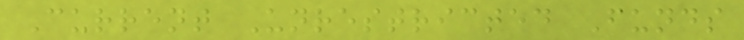Current Unrestricted Funds
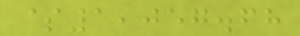$1,057.68
